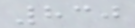830
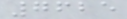7625
